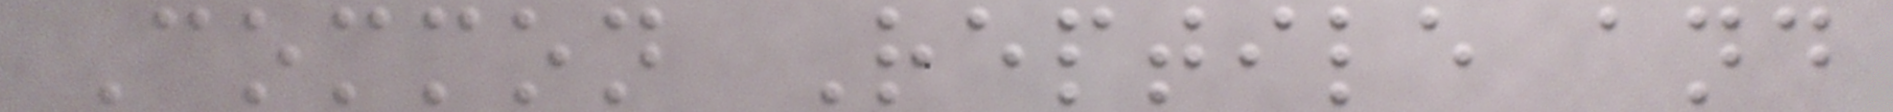Common Reptile and
